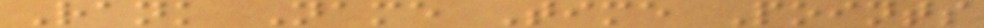Rank Name Time Points
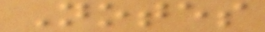Notes
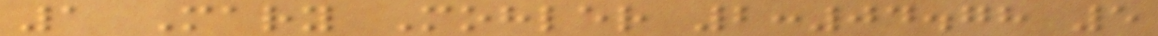1 Mary Mohler 2:04.78 5
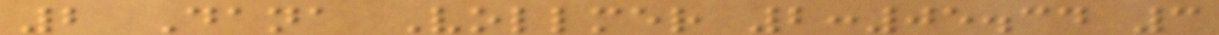2 Dana Vollmer 2:05.34 3
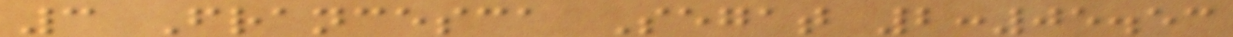3 Francesca Segat 2:05.53
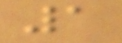1
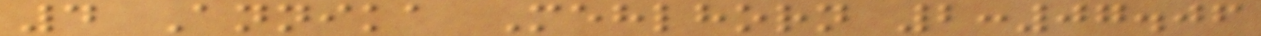4 Annika Mehlhorn 2:07.06
